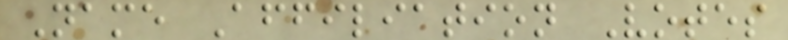Name Affiliation Votes
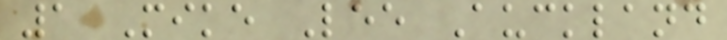1 Mike Lee Auckland
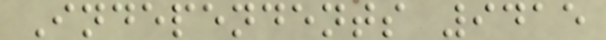Independents 9415
